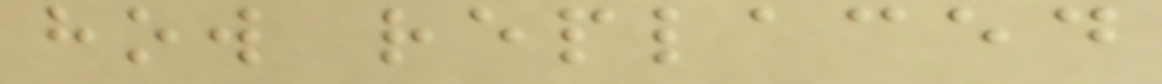how replaced
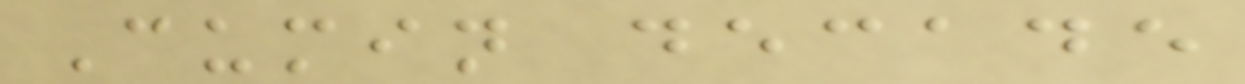Cumin decade
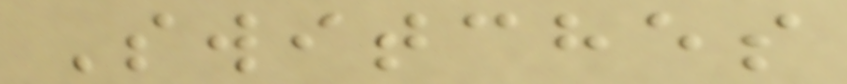Switches
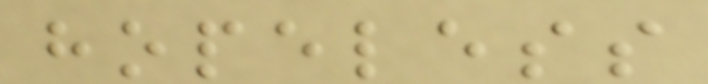hopeless
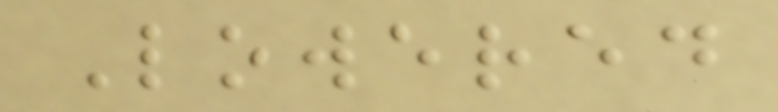Lowered
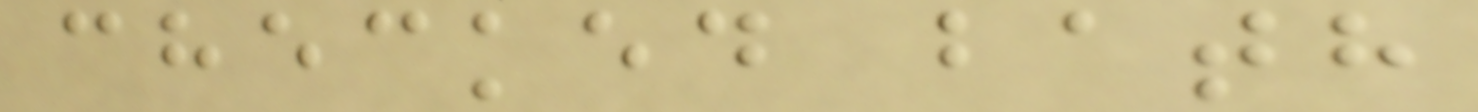checked bath
